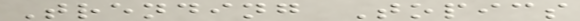Trending Topics
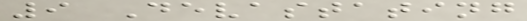9 Devastating
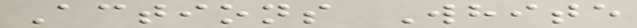Actions White
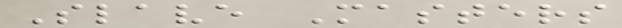Slave Masters
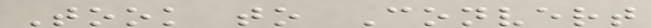Took to Convert
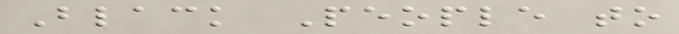Black People to
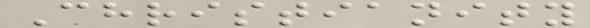Christianity
